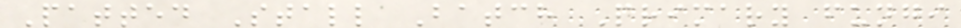Patted Stall Batch Primary fungi
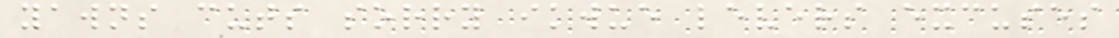yawns cuts sorry ikwue levers excuses
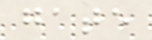gate
